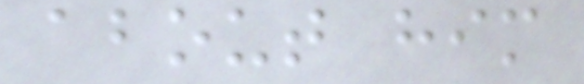about him
